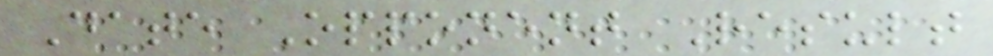Date Opponent Result
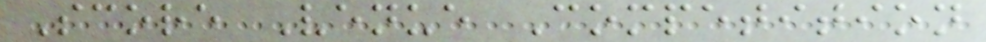Score Venue Competition
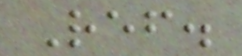Ref.
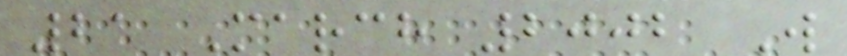21 March 2002 W
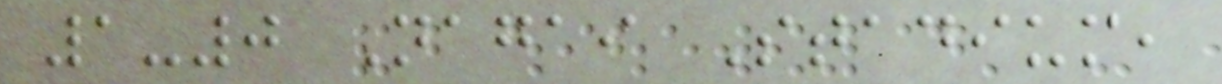1-0 Nagai Stadium,
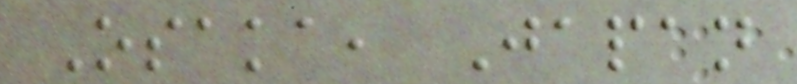Osaka, Japan
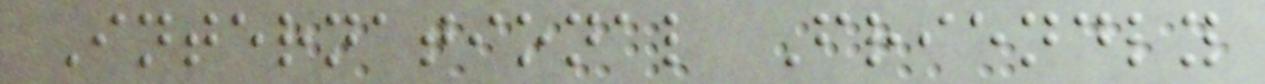International Friendly
